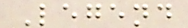Legend
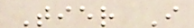Tier I
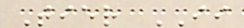Tier II
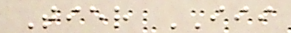Tier III
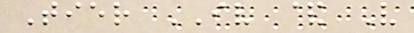Tier IV & V
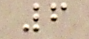6
